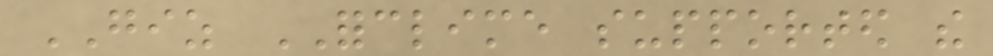GIZ FORCLIME supported the
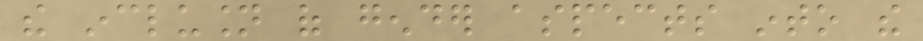the inclusion of gender aspects into the
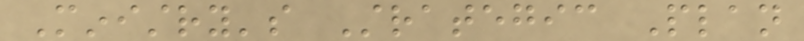Ministry's Strategic Plan
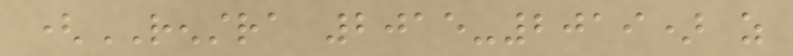(RENSTRA 2015-2019) as
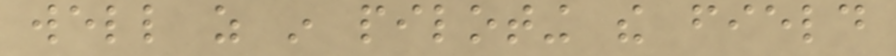well as in piloting the field
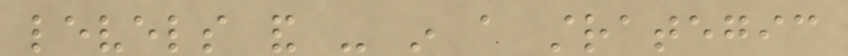levels and - in a strategic
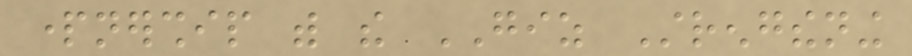partnership with the GIZ Strengthening
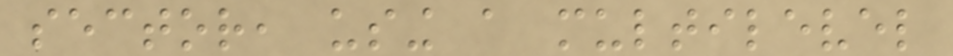sector, using a multilevel
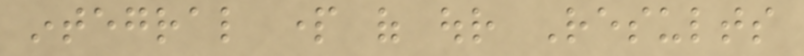integral part of our Results
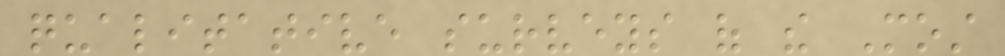qualitative surveys of the Most
